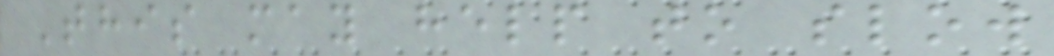This may help to slow
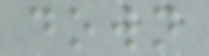down
